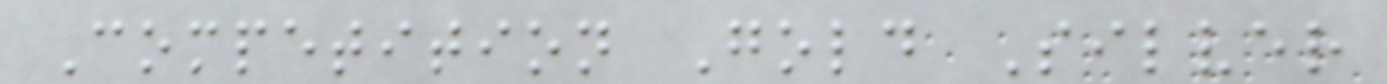Competition Gold Silver
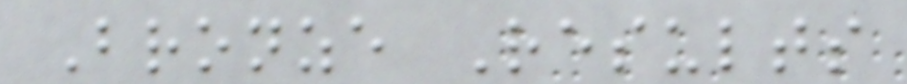Bronze Results
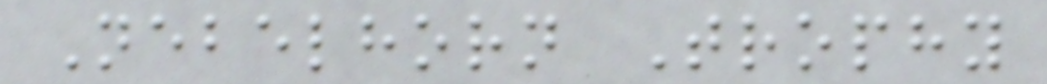Nebelhorn Trophy
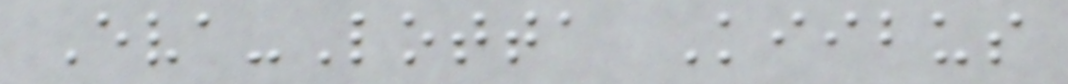Eva-Lotta Kiibus
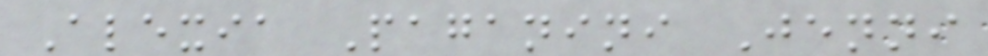Alexia Paganini Jenni
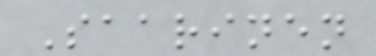Saarinen
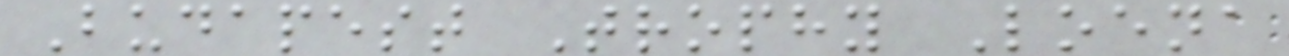Budapest Trophy Loena
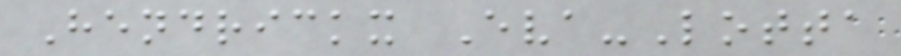Hendrickx Eva-Lotta
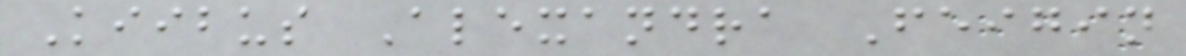Kiibus Alexandra Feigin
